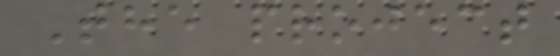The project
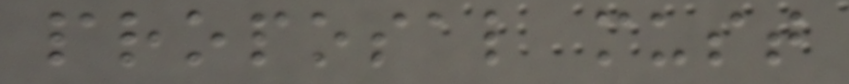proposal must
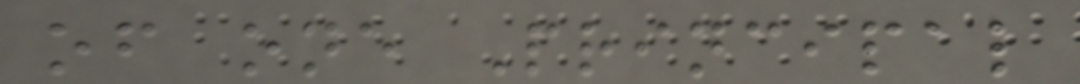of one Principal
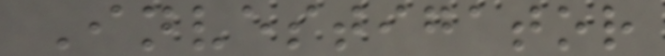Investigator
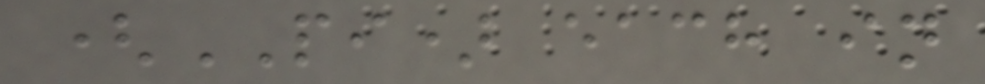(PI) each in
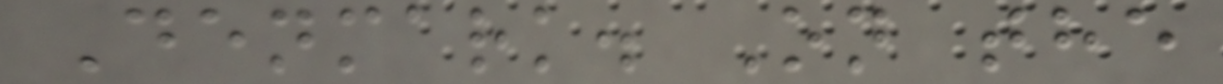Denmark. On the
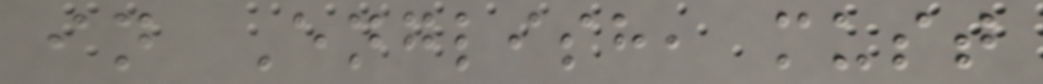in English, must
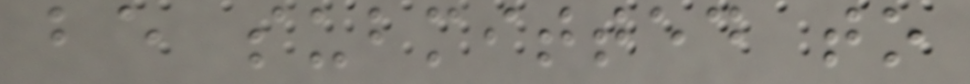be submitted to
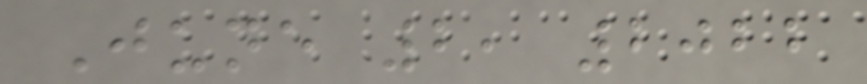June 2, 2022
